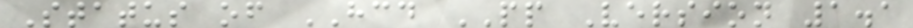Status of HCD PP Version 1.1
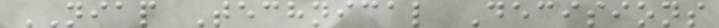NIAP Technical Decisions
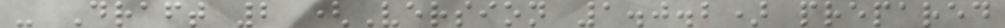- Draft 2 (Version 1.0.2) prepared
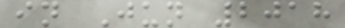in Jun 2018
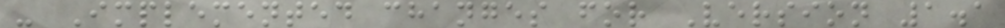- Implemented changes for Version 1.1
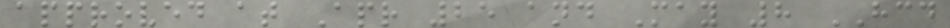approved at Apr 25 and May 8 HCD
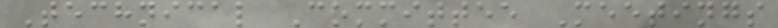Technical Committee Meetings
